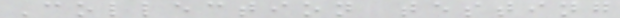Collection testing
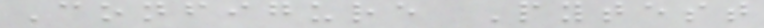Configure Pytest
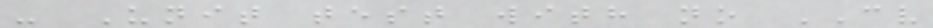- Unit test with no CV
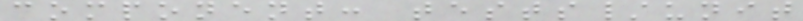component: tests/unit
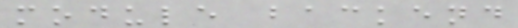module backend
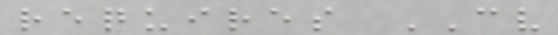requires CV
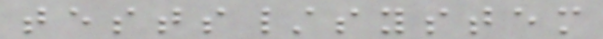tests/system
